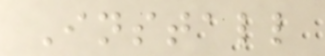Install
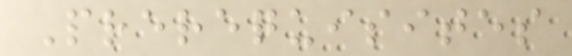Prerequisites
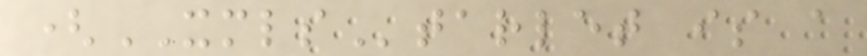(XMLStarlet is a
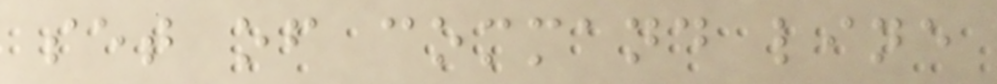set of command line
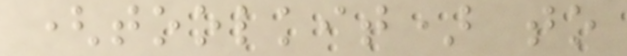(toolkit) to
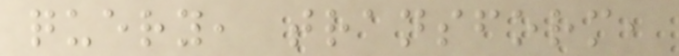query, transform,
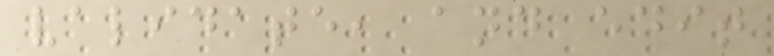validate, and edit
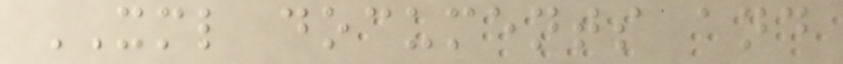XML documents and
